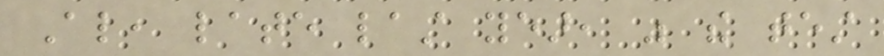Also, late last year, was the test
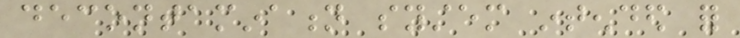decontamination system intended for
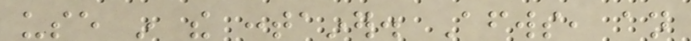use in the container. Afterwards, an
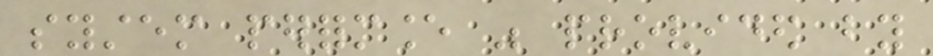system performance was provided by
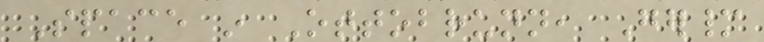Space in Ottobrunn, Germany
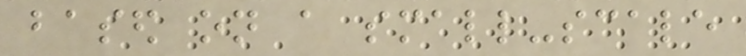based on a small-scale
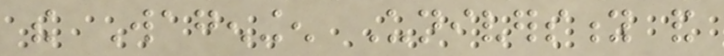the Wageningen University and
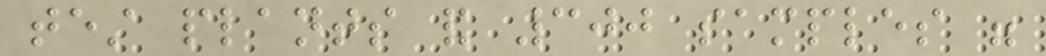test plants and 300 samples were
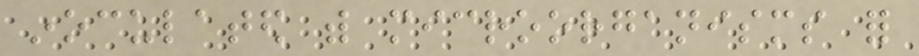inoculated with microorganisms for
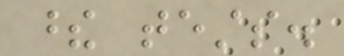these tests.
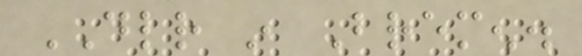DLR in Bremen.
